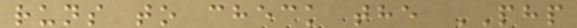runs to check the PHP
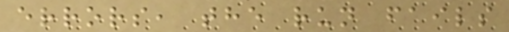errors, the run fails
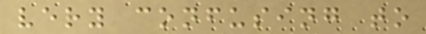very confusing to
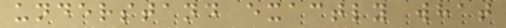understand exactly what
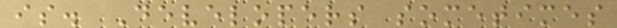is. Developers sometimes
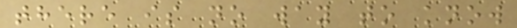there is no way to know
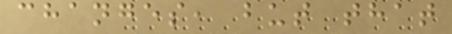changes, but that
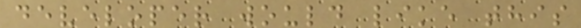developer would like this
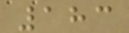183
